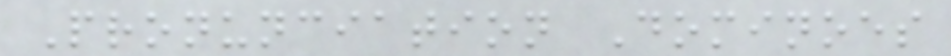Pronunciation Dominoes
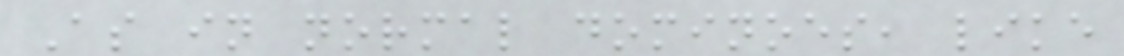As in normal dominoes, like
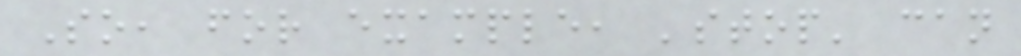So, for example, 'stop' can
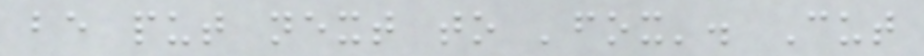be put next to 'fox'. Cut
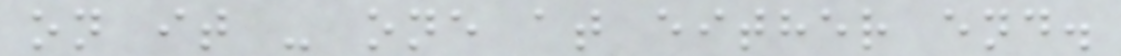on it - one at either end.
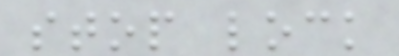stop lock
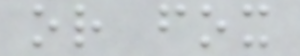or fox
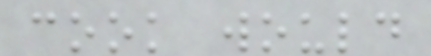cook would
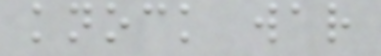knock war
